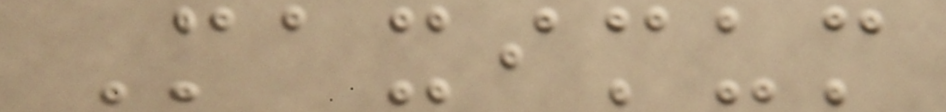Maximum
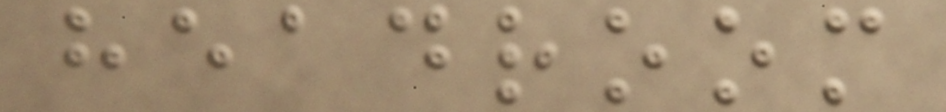headroom
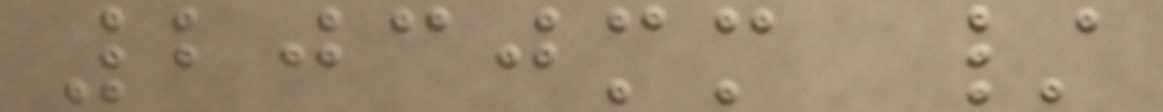2030mm /
